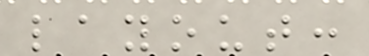layout:
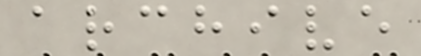archive
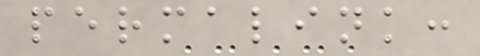permalink:
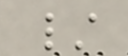/
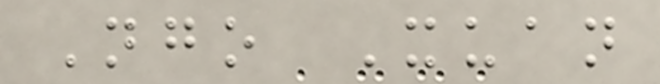Ngo Xuan
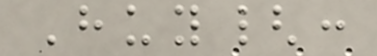Huy{:
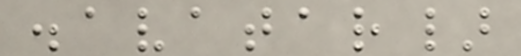.avatar}
